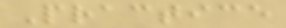Practice
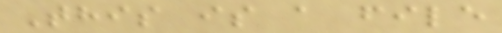This is a file
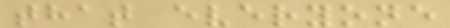that everyone
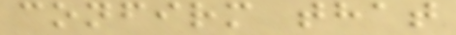confirm that
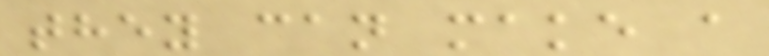they can make a
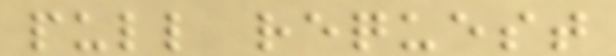pull request
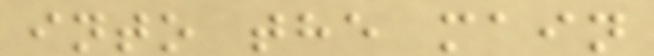into the main
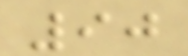90
